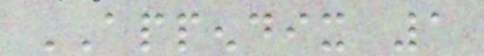APPENDIX 1
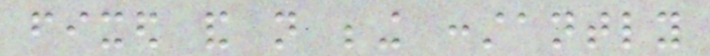fixed and not being constantly
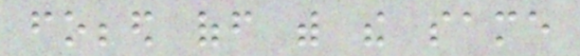fobbed off with the same
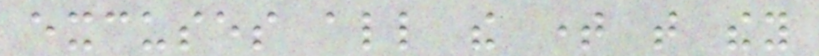excuses all the time that they
